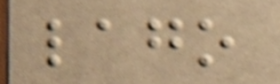lago
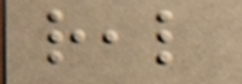real
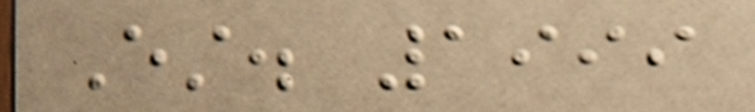Est. 1999
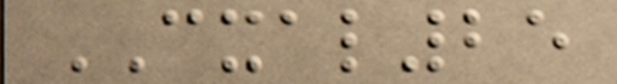CXAL25
